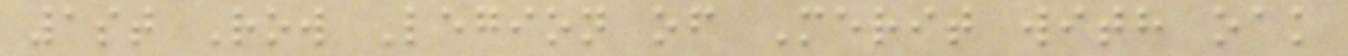1st Row Legion of Merit with oak
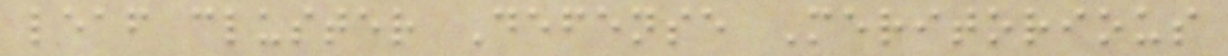leaf cluster Defense Meritorious
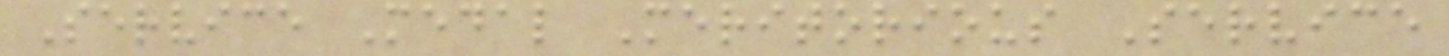Service Medal Meritorious Service
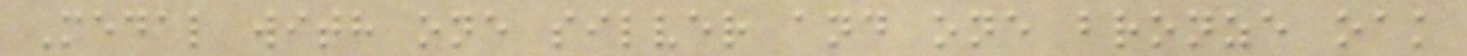Medal with one silver and one bronze oak
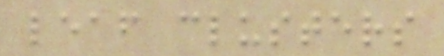leaf clusters
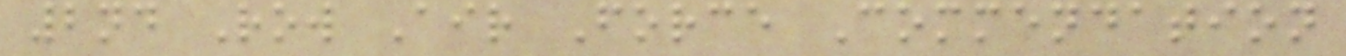2nd Row Air Force Commendation
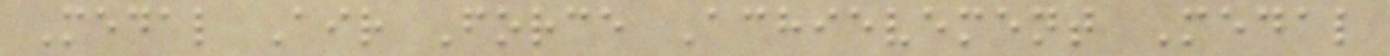Medal Air Force Achievement Medal
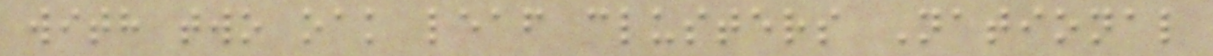with two oak leaf clusters National
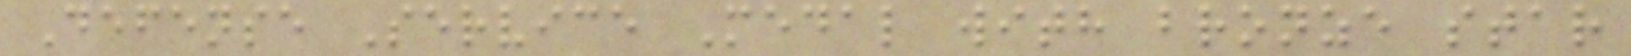Defense Service Medal with bronze star
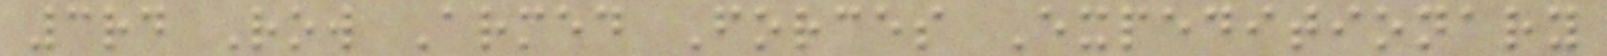3rd Row Armed Forces Expeditionary
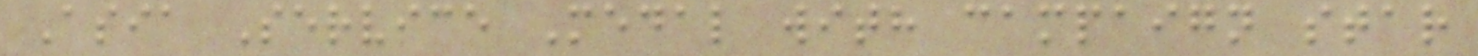Asia Service Medal with campaign star
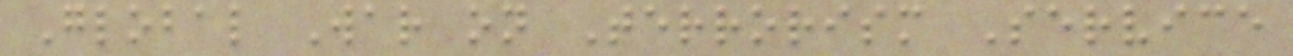Global War on Terrorism Service
